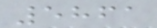5861
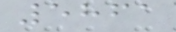5861
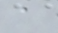a
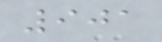901
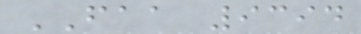FAA 9394
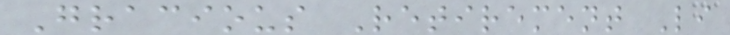Gracious Retirement Li
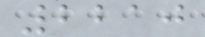2210
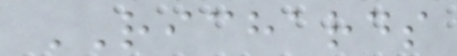RICHARDS
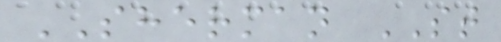SHERMAN ST
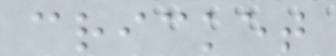cricket
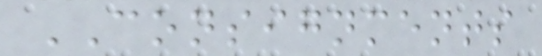CONSIGNMENTS
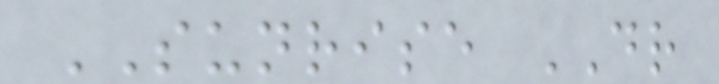SUNRISE DR
